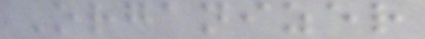Organizer
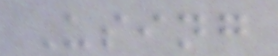Using
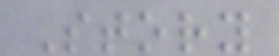Story
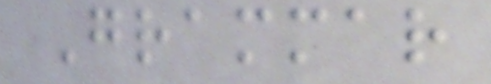Grammar
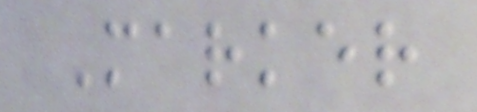Marker
